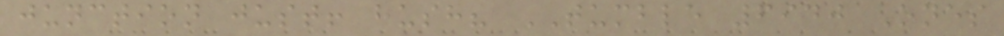junction just! hush? TUMBLE 6940 Ones
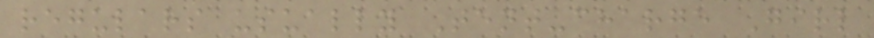regulars usually Tent-charge Girl
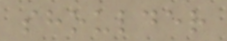shoulder
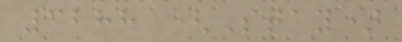3288 (Stay)
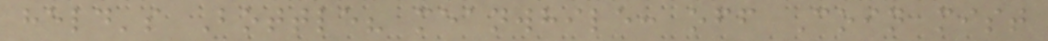held's Bottle? meanwhile: off Coin mist
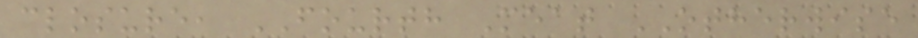closure, FOURTH Meat OTHERWISE
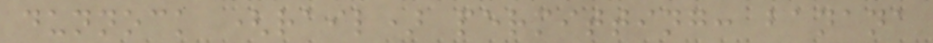dunnock (rail) permitting: banana
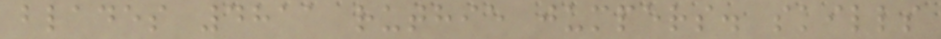blades 4811 ruthie jumpers. skills
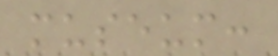museum:
